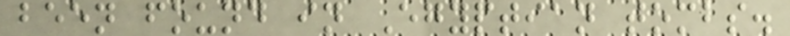been found in Egyptian tombs.
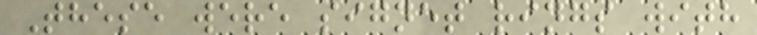These were signet rings with
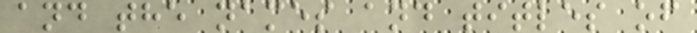and the names and titles of
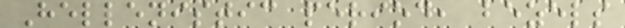Hellenistic period, bezels
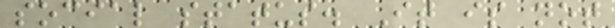social status. It is not
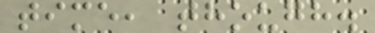time, though.
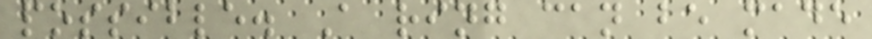possible. A ring can be made
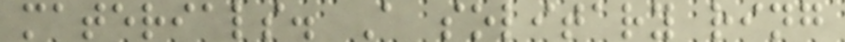materials. A solitary ring
